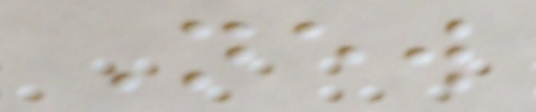New
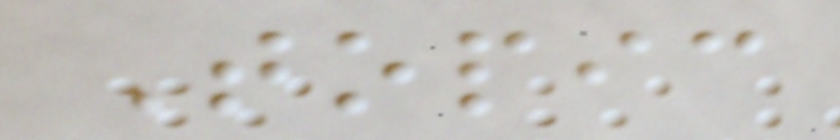Topic
